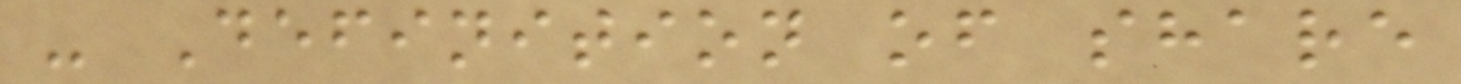- Definition of share
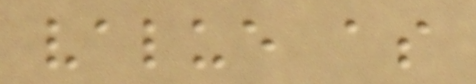value as
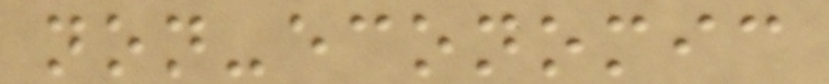non-economic
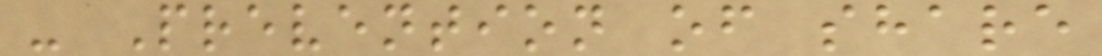- Prevention of share
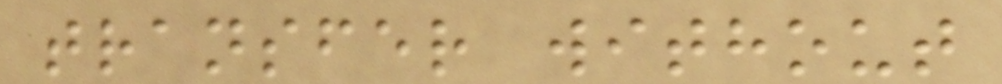transfer without
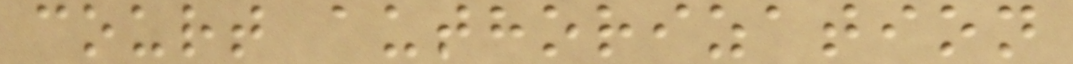court authorization
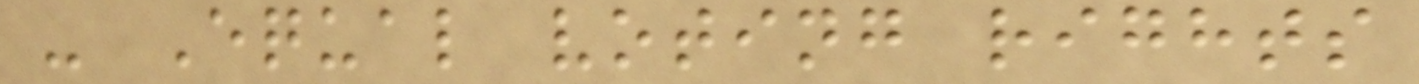- Equal voting rights
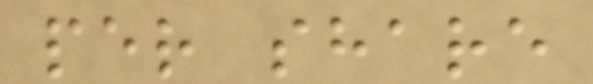per share
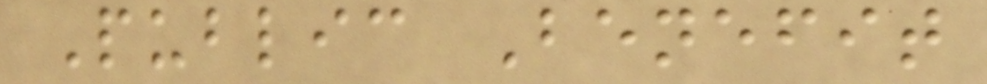Public Benefit
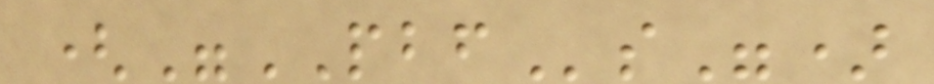("PBFs")
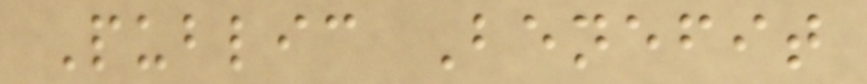Public Benefit
